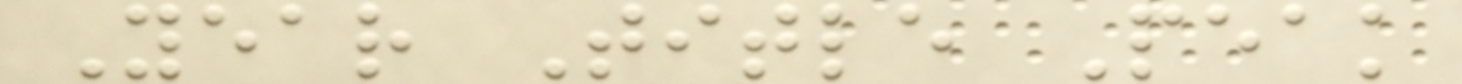Year Title Peak
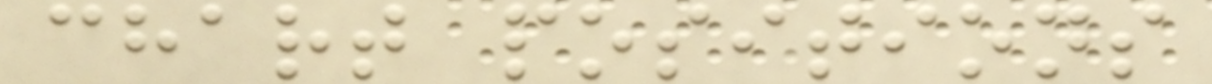chart positions
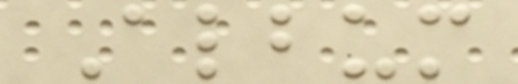Album
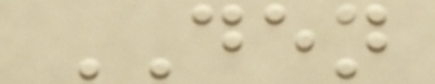DEN
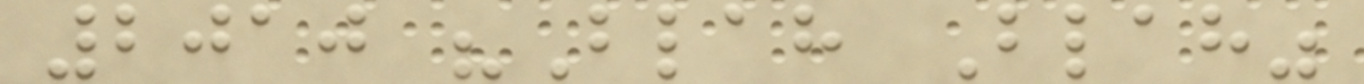2010 "Blah Blah"
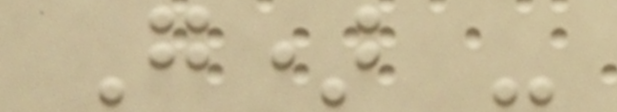G) -
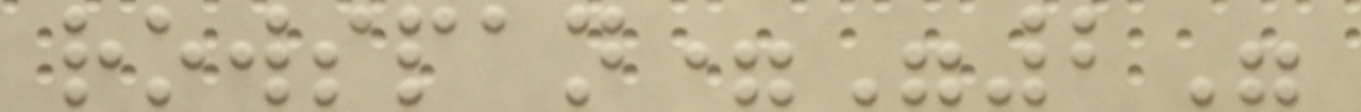rowspan="2"
